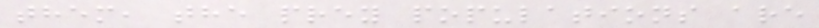them, the prey populations are
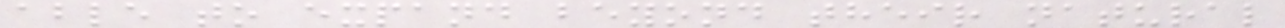able to expand beyond their natural
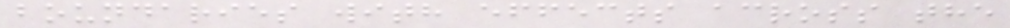boundaries with effects across the
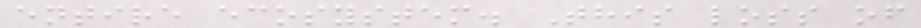entire ecosystem. This loss of
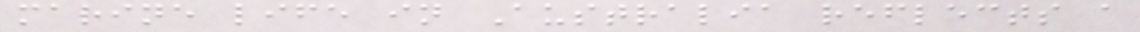marine life in Australia reflects a
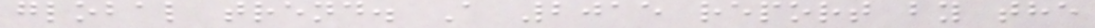global trend. A 2015 report by the
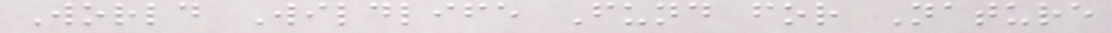World Wildlife Fund for Nature
